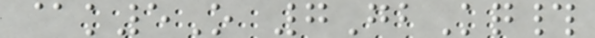@k5O 7GbKq#
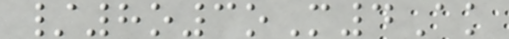/8o3oM4Ak
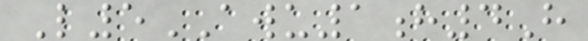L5AWU1h4H
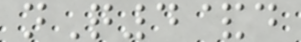nQ4&d
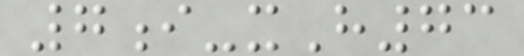7i-xH73
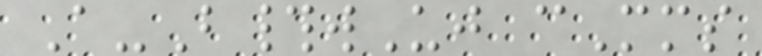A-B#wUj cMms
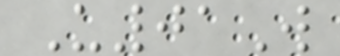U01W
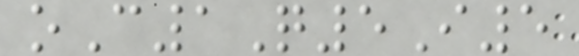oC1Q5I5
